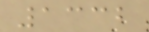1332
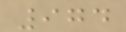974
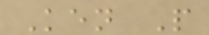Ken P
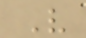V
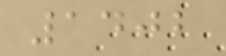1402
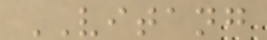VITANG
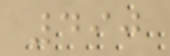490
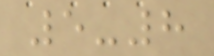5-8
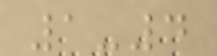1-4
